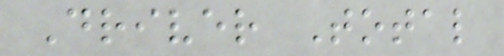Driver Total
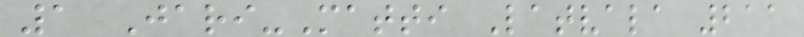1 Jari-Matti Latvala 211
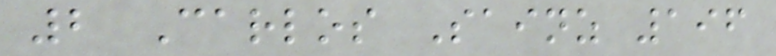2 Carlos Sainz 196
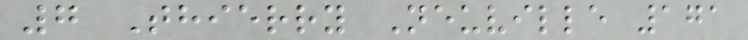7 Thierry Neuville 171
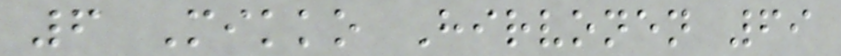6 Mikko Hirvonen 69
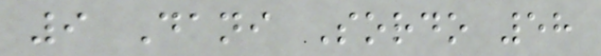9 Dani Sordo 58
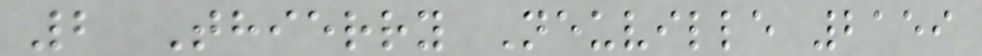2 Thierry Neuville 2159
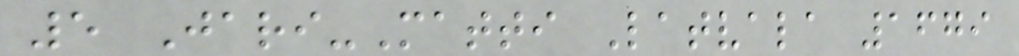5 Jari-Matti Latvala 1679
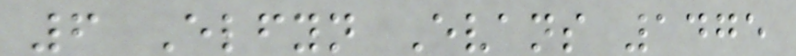6 Elfyn Evans 1475
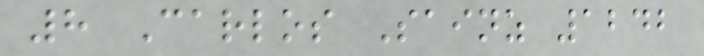8 Carlos Sainz 1242
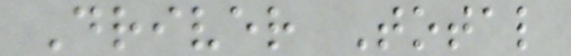Driver Total
